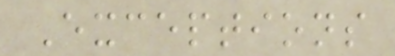Exceptions
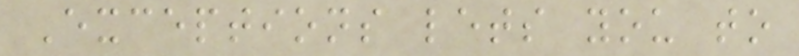Exceptions lets you to
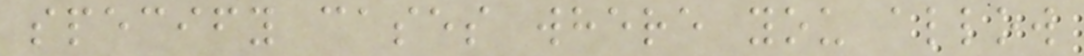specify cases where you allow
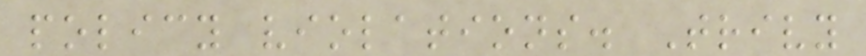policy violations. Trivy
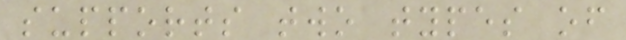supports two types of
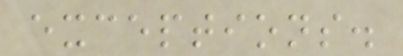exceptions.
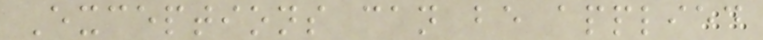Exceptions can be applied
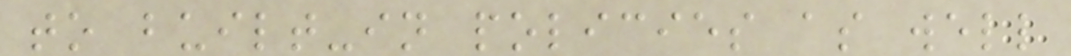to built-in policies as well
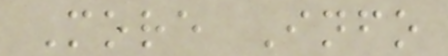More Info
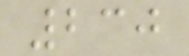230
